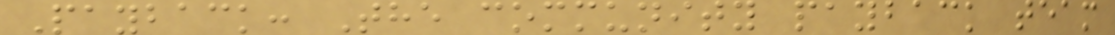Payback: The community payback team
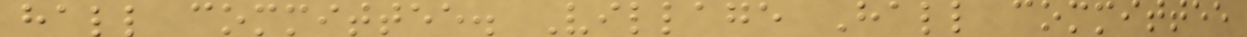hall committee. Village Hall committee
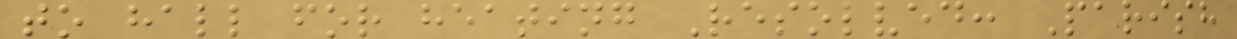to hall for heating Resolved: Parish
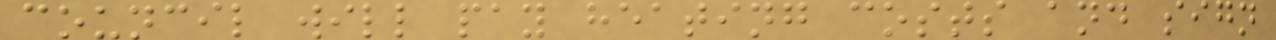council will pay heating costs and sign
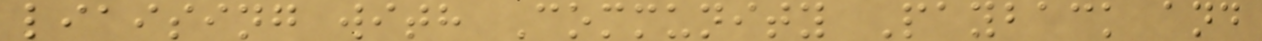liaising with Community Payback and
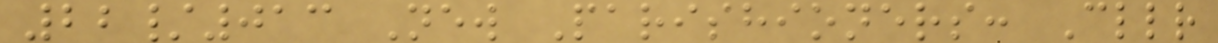22/013 New Parishioners: Cllr
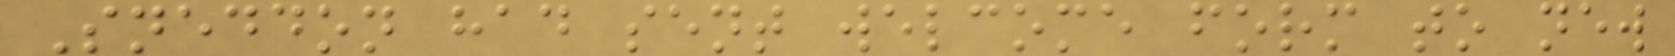Sneddon had sent welcome form to new
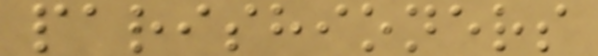parishioners
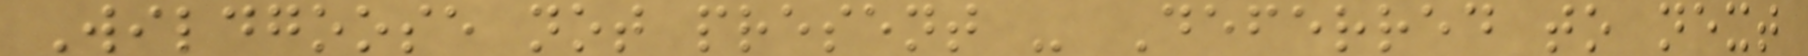Wildgoose not present - Deferred to next
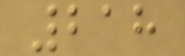218
